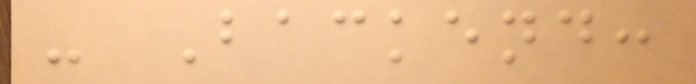- Backend:
